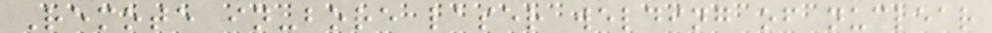Remote in-bore laser welding of nuclear
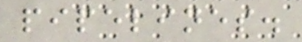pipelines.
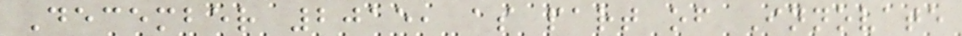December 2015, as part of Innovate
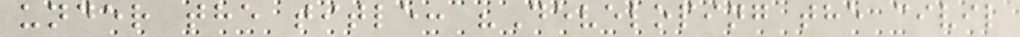under the title: "Developing the civil
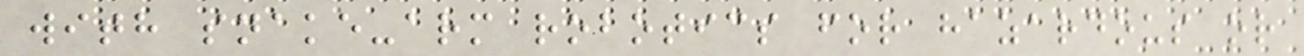with snake-arm robotics for hazardous or
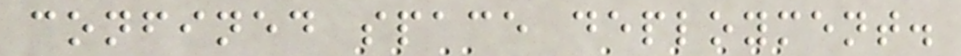confined space deployment.
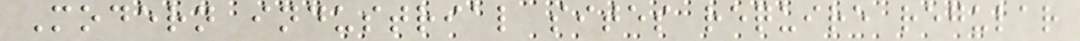Modern industrial sites require regular
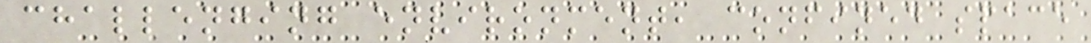challenging environment, confined space
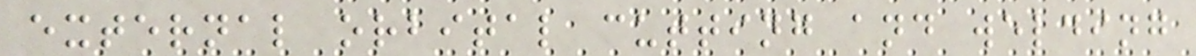external orbital cutting and welding
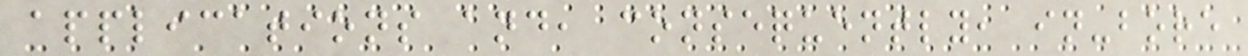applications and, consequently, in-bore
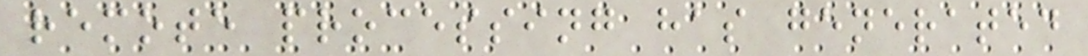remote processing has generated
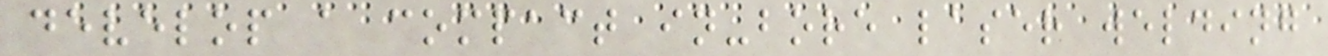develop a compact in-bore laser welding
